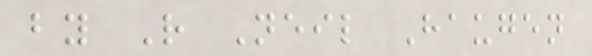by R Neil Haugen
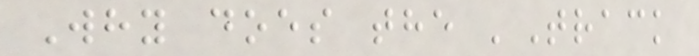Why does the 'Track
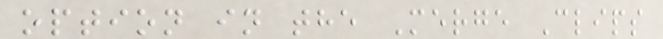option in the Merge Clips
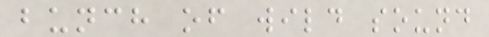bunch of wild sound
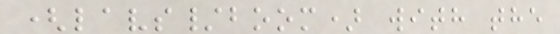(lavs/boom) with the
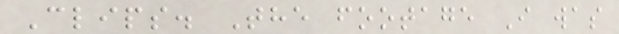Clips. The footage I was
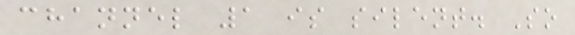channel 1 is silent. So
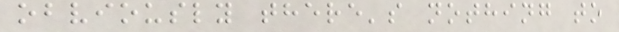obviously there's nothing to
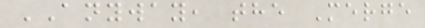ANYWAY, the Merge
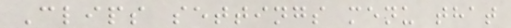Clips settings menu that
